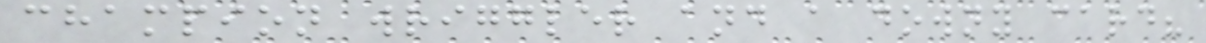champion wriggler and a downy card?
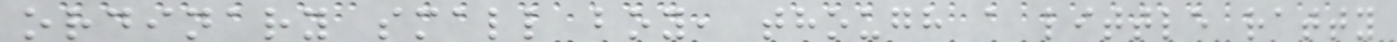ordinary small boy, though a little ratty
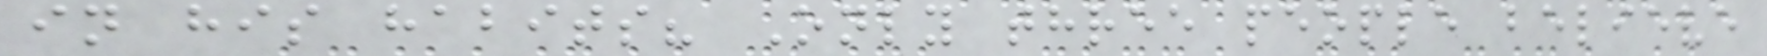in his habits? Only three people believe
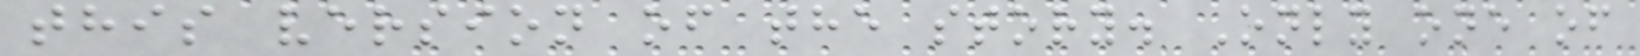this version of the story. Only one of
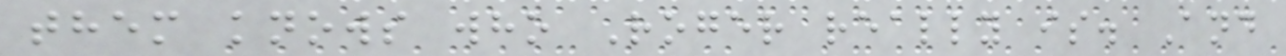them knows who Roger really is. And
